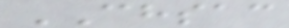CHSAC
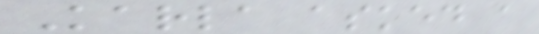Karla asked a
